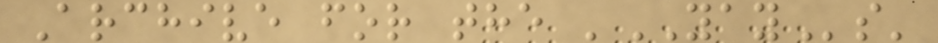Archive for the 'YAYs'
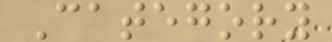Category
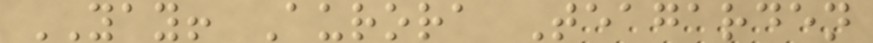YAY! Aurora Teagarden
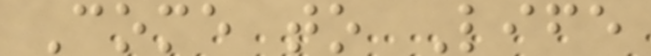Come to Life
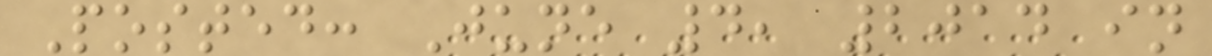Posted: June 4, 2014 in
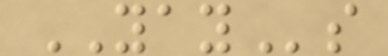YAYs
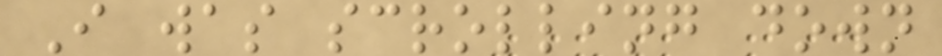I was scrolling down
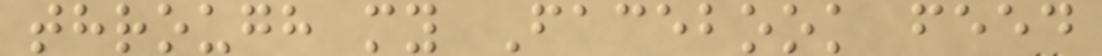through my Facebook feed
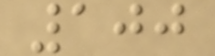100
